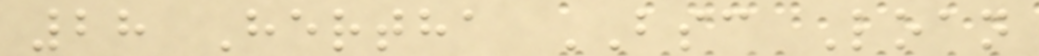28 Hertha BSC Loan
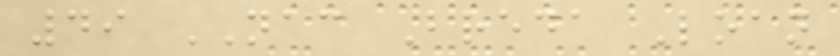49 NAC Breda Loan
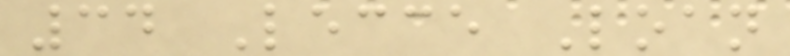34 Lecce Loan
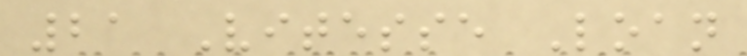21 Vitesse Loan
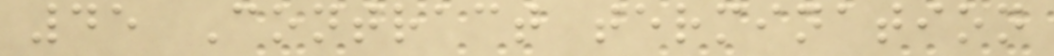45 Contract termination
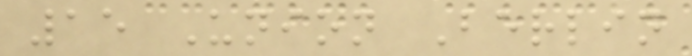15 Union Berlin
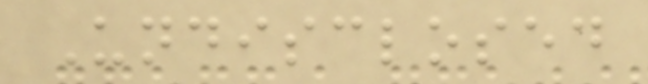Undisclosed
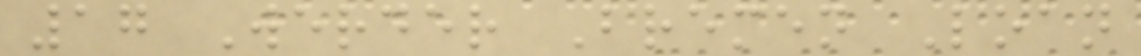17 Werder Bremen Loan
